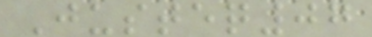Justeq07
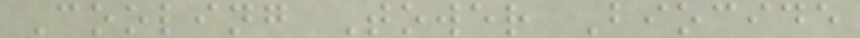Cooling Tower Biocide
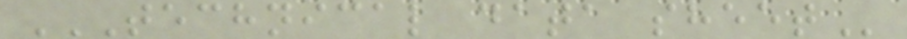TECHNICAL DATA SHEET
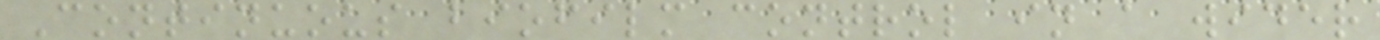Continuous biofilm control in a wider
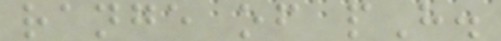range of pH.
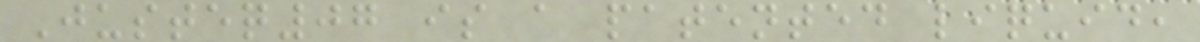Justeq07 is a patented liquid,
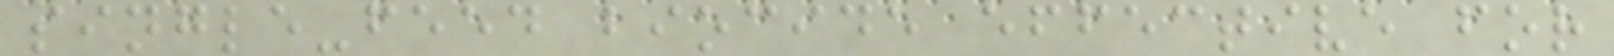single-feed biocide effective for
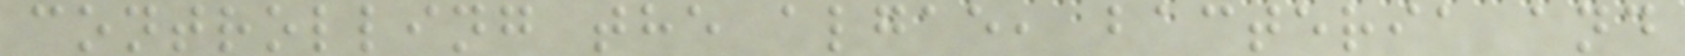controlling the algae, bacteria and
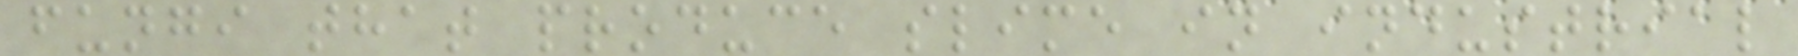fungi that produce slime in industrial
